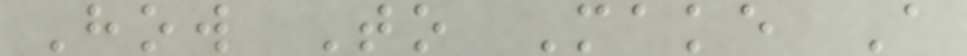How To Make A
